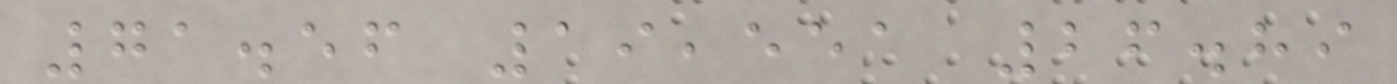71.56 19,551 26.89
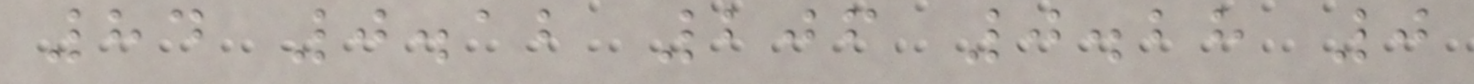84 0.12 206 0.28 0
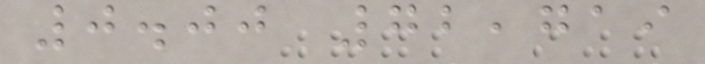0.00 72,719
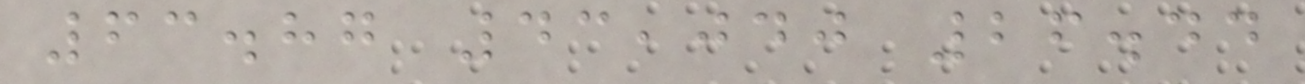63.87 43,040 26.44
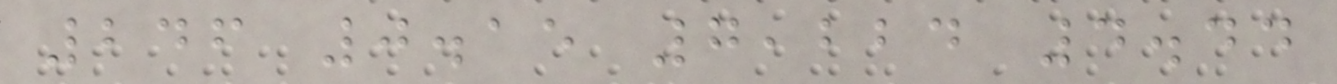246 0.15 7,224 4.44
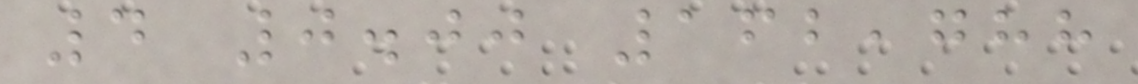4 0.00 162,788
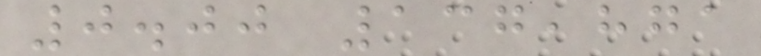0.00 137,871
